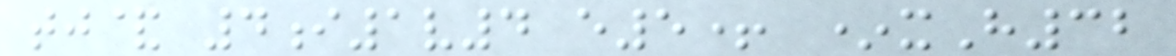tj& 4i1v4 e5+ *xH32
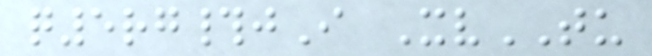q5rg#jI XvTU
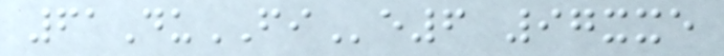61DuFIe6 97xxe
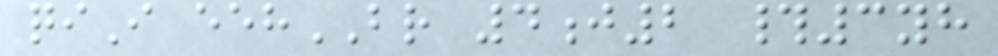qiI eehBR 4j2 #3yh
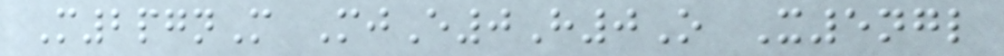M2pgnM MjE0H0O X5ngl
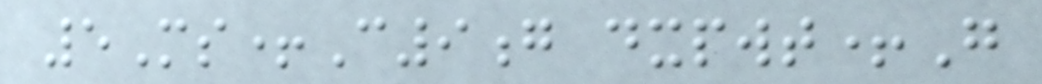5Ms+C9g dxpwt+G
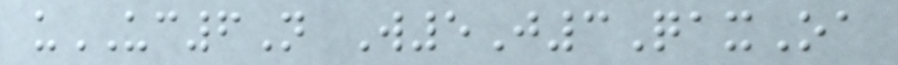uUC6N W5J3QaxOa
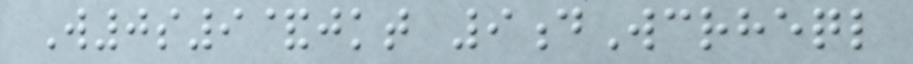W0s9&jkt 9dWcrheql
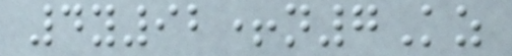4y92+n7Kz
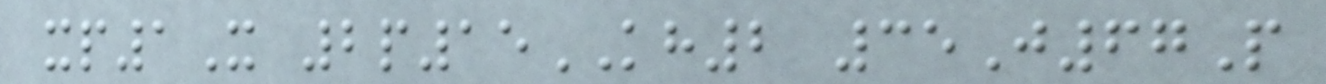xp1X 2p15KH2 35J67P
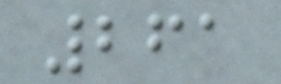261
